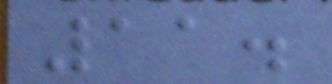11.
